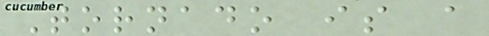Tornado is a
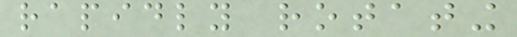rapidly rotating
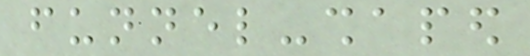funnel-shaped
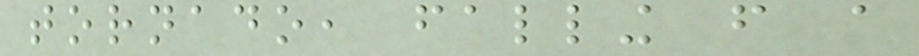tornado, falling from a
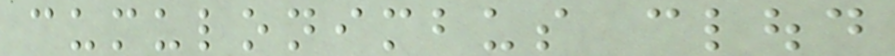cumulonimbus cloud
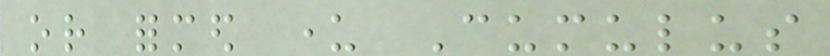or formed under Cumulus
